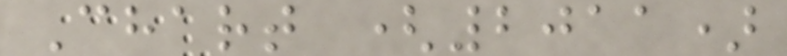Chart (2011)
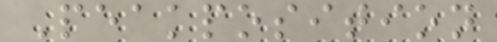Peakposition
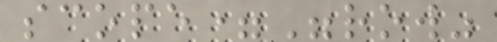scope="row"
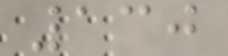130
